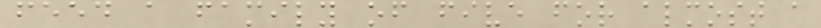feed a family of five for almost a
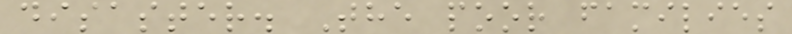disaster. The poor families
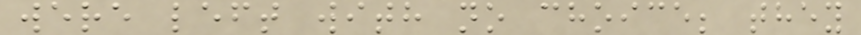were left with no choice; they
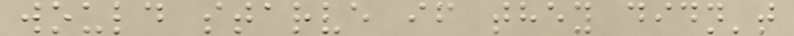would starve if they didn't
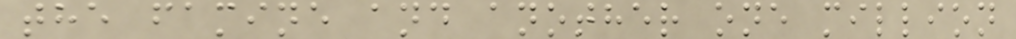the famine and another one million
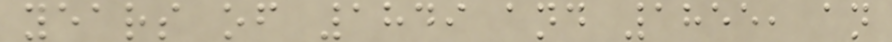years of 1849 and 1855, an
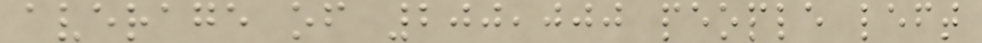average of 200,000 people left
